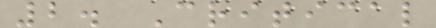2. Critical
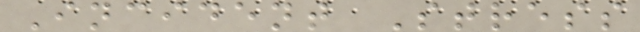Incident Stress
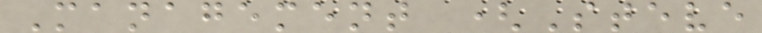Management (Steve
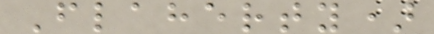Flaherty)
